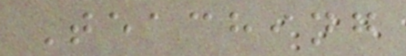Teaching
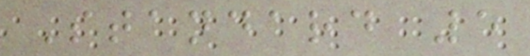Standard 5
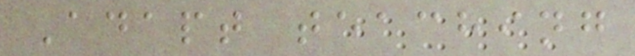Adapt teaching
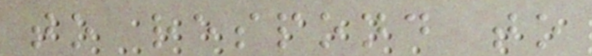to respond to
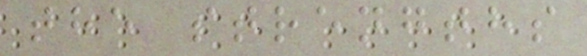the strengths
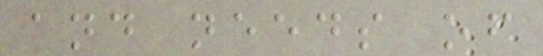and needs of
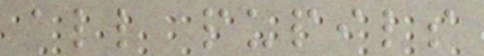all pupils
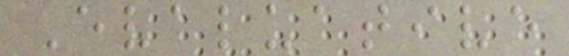Evaluative
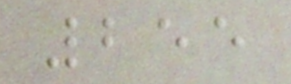255
